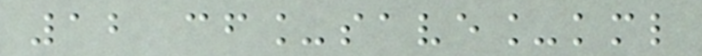12 cf_save_kml
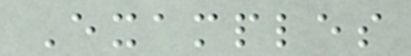Examples
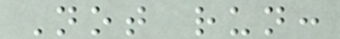Not run:
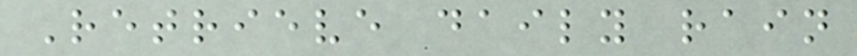Retrieve daily rain
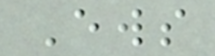Ews
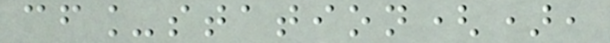cf_station(),
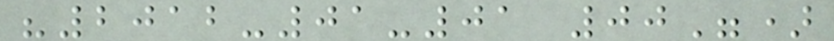"2012-01-01 00")
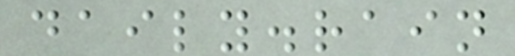daily.rain
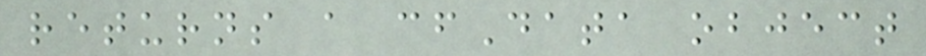returns a cfData object
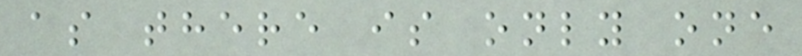as there is only one
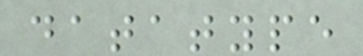datatype
